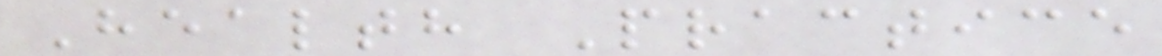Health Practice
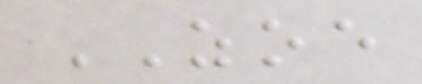ZOE
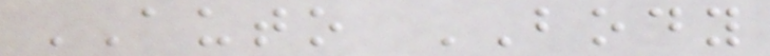AUTO BODY
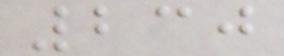230
